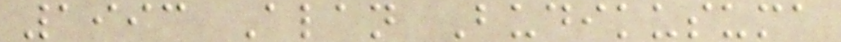1993 Alan Budikusuma
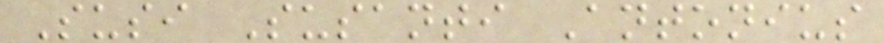Susi Susanti Antonius
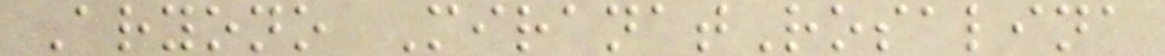Aryono MiranatRosalina
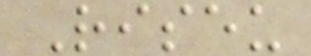Riseu
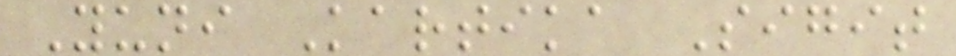Yuni Kartika Sigit
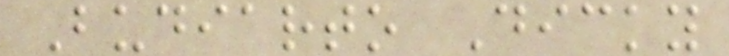Budiarto Dicky
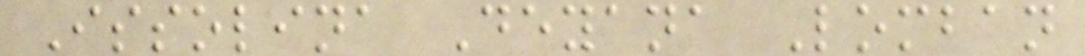Issolina Deyana Lomban
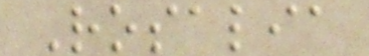Rosalia
